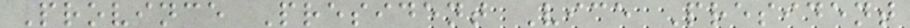Province President Vice President
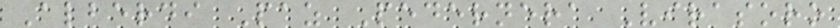Alberdi Paz Pedernera Virasoro
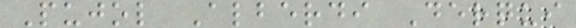Pujol Alberdi Derqui
